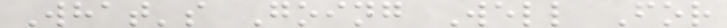What's Going Well For
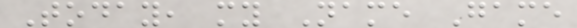Today, my Name Game
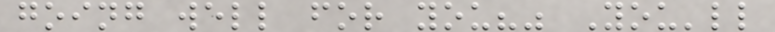going well for you?" You'll
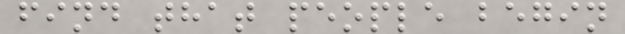find that people begin
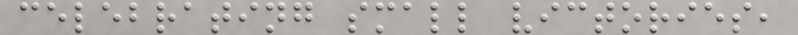celebrating small victories,
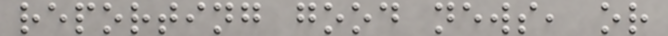reporting good news, or
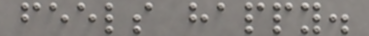feels happy.
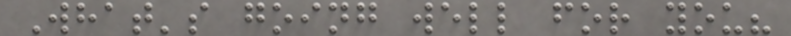What's going well for you?
